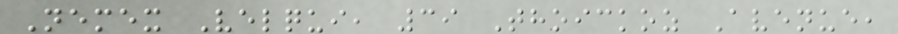Nemex Velqui, 39 Thoickoz Avenue,
